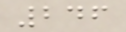246
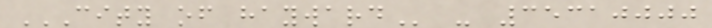CITY OF HAYWARD - 35310000
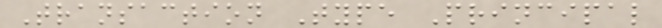Transaction Type Principal
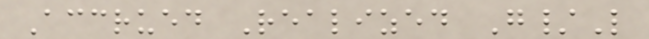Accrued Realized G/L
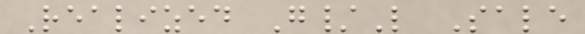Realized G/L Sale
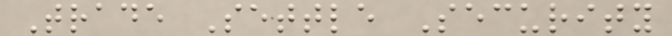Trade Settle Security
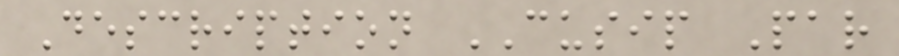Description CUSIP Par
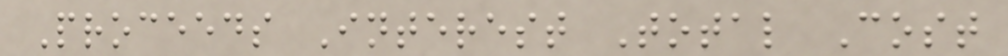Proceeds Interest Total Cost
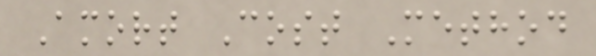Amort Cost Method
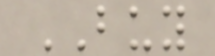BUY
